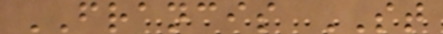FRANCIS ST
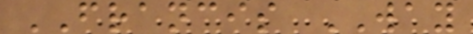FRANCIS WAY
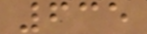635
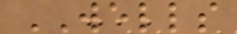WELLS
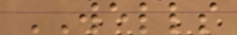WELLS
